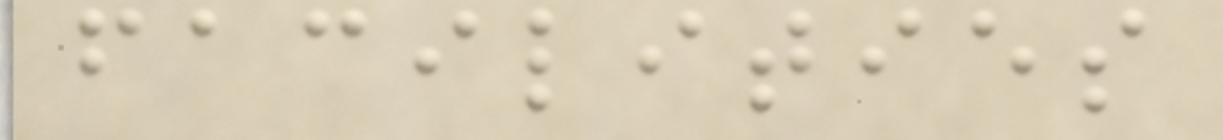facilities
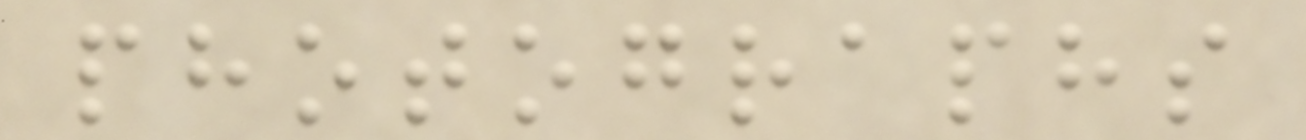photographs
